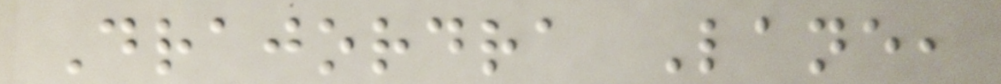Drajordra Lane,
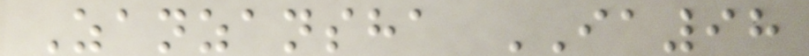Zanzansha IA98
